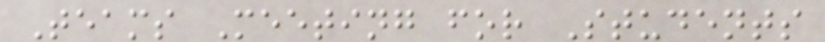Teams Meeting for Students
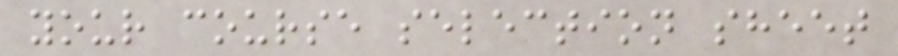your course selection sheet
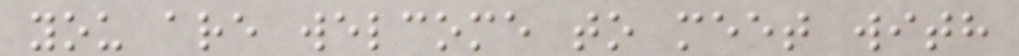you are welcome to meet with
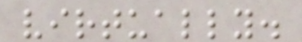virtually.
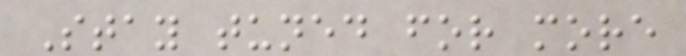Stay tuned for more
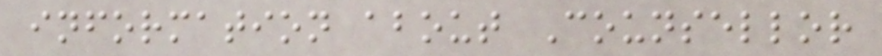information about Counsellor
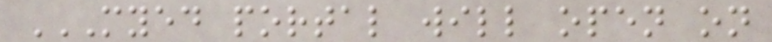MYED PORTAL WILL OPEN ON
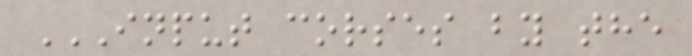INPUT CORSES BY THE
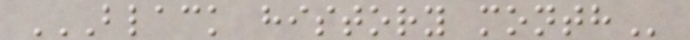BLACK HISTORY MONTH
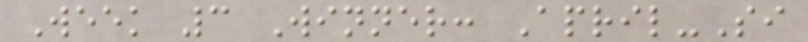Week 3 Winner: April-Si
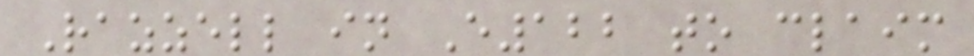Razzell in E122 to claim
